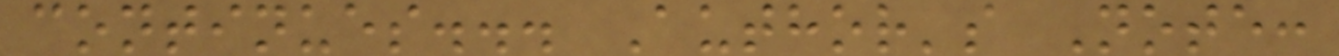continues... Author's Note:
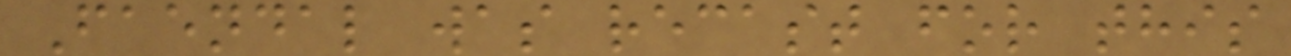Faendal was recast for this
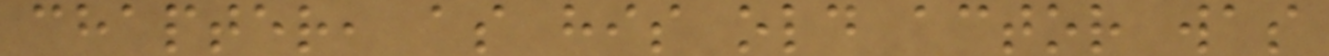chapter, as his old actor was
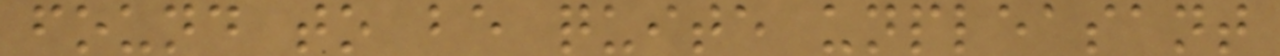found to be quite unpleasant
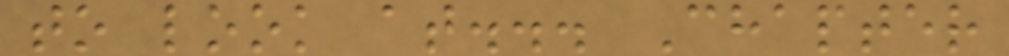to look at... Chapter
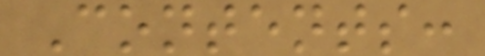Contents:
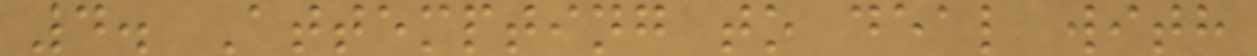4. Attempting to deal with
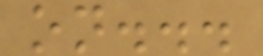on...
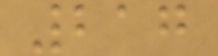217
